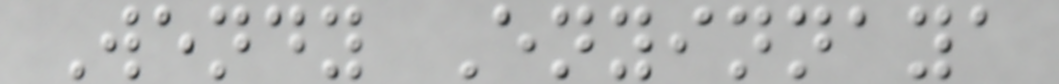Wendy Enyinnaya
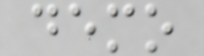demo
